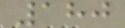180
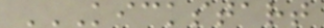KICKSTART
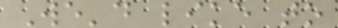We'd like to
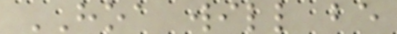HOA will be
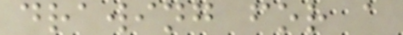drawing for a
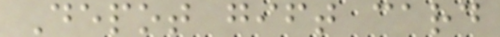Depot gift card
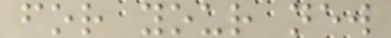for your new
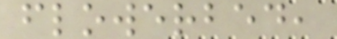flowerbed,
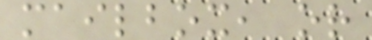mailbox, or
